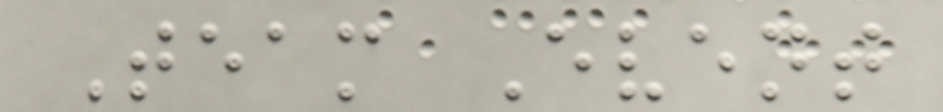Team Event
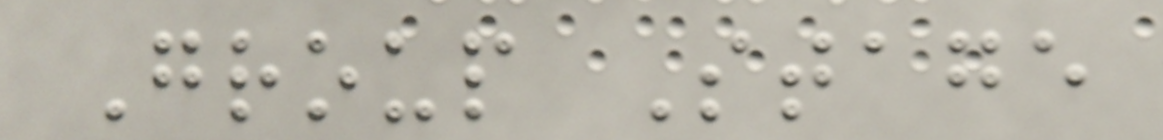Group Stage
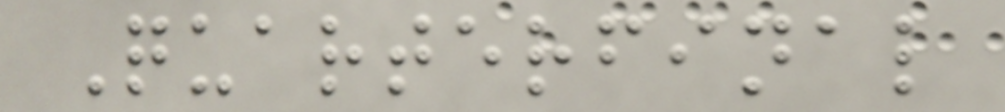Quarterfinal
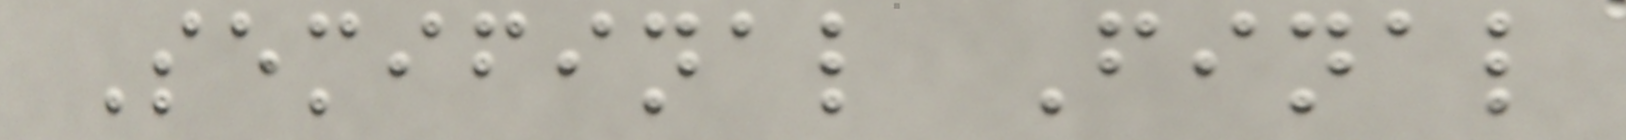Semifinal Final
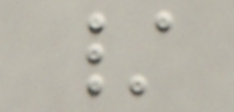/
